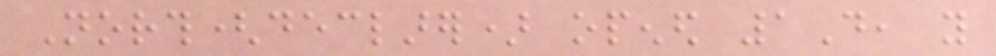North(declarer) opened 1D, you
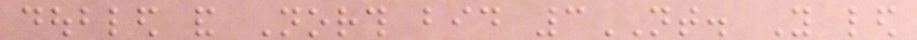doubled and North bid 3NT. You led
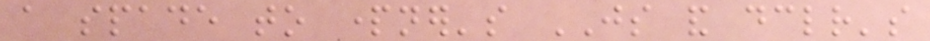a spade to partner's JS and declarer's
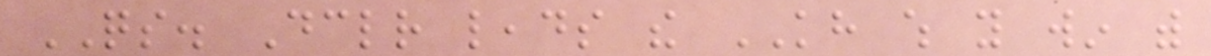QS. Declarer leads the KH which you win with
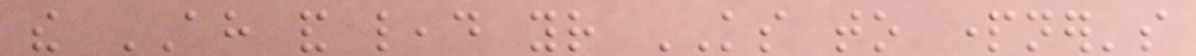the AH and lead your KS to partner's
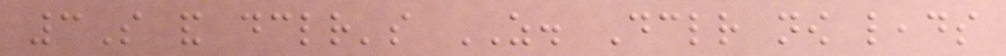3S and declarer's AS. Declarer now leads
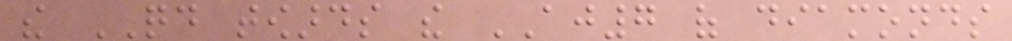the QD towards the AJ7 of diamonds
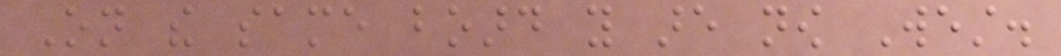On the same board you are now West.
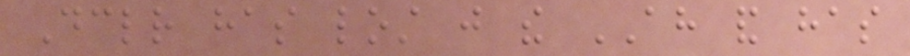Declarer has lost just the AH and has
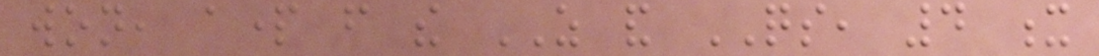won, apart from the AS and QS, 4 x
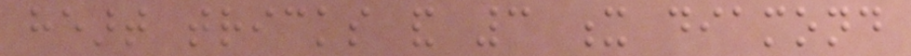heart tricks and 3 x diamond
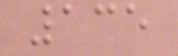135
